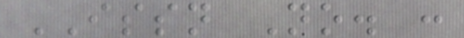ISSN No. :
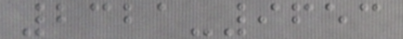2321-9653
